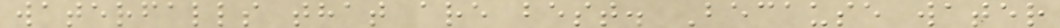waterfalls that are best. Because water
